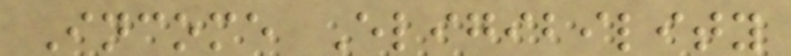Income Eligibility
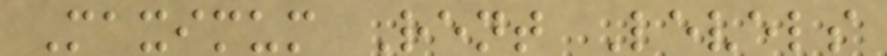Maximum Rent Levels
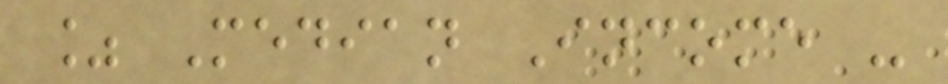% Median Income -
